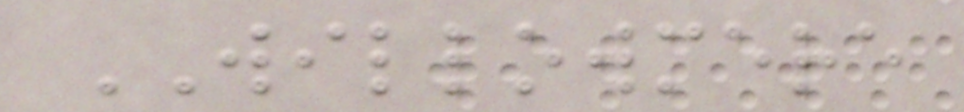WILLOWMERE
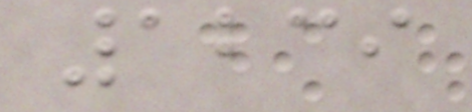1239
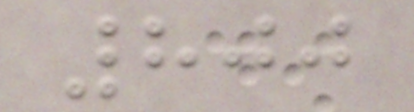800
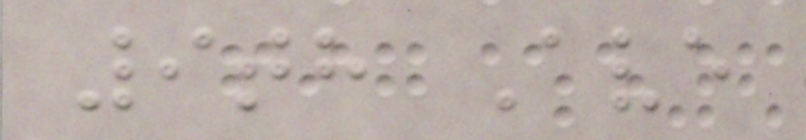9th Ave
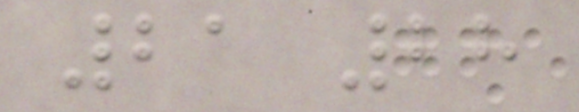21 28
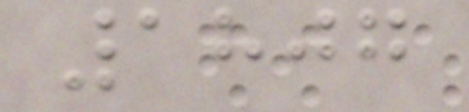1807
